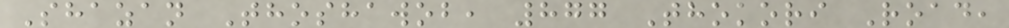Shazan Thoshawob, 877 Thokori Road,
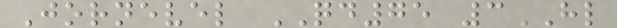Jornevel QD75 3HL
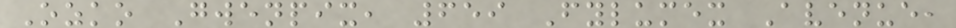Ozko Gwenpix, 659 Fylumex Avenue,
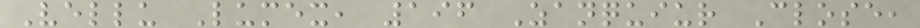Vellu Lumex, 196 Zanquiur Close,
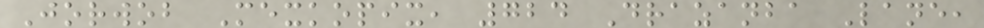Jorwob Mexkopix, 724 Drazanba Lane,
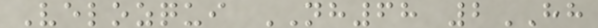Velozqui NH68 2HH
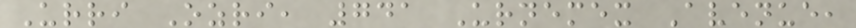Urri Ozri, 741 Urnemex Avenue,
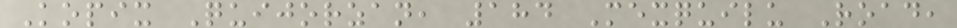Kopix Quijorzan, 184 Mexquilu Road,
